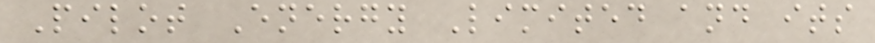Pilot Energy Limited and its
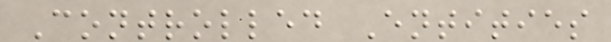Controlled Entities
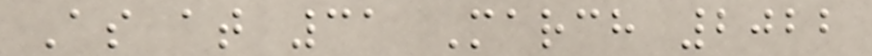As at 31 March 2022
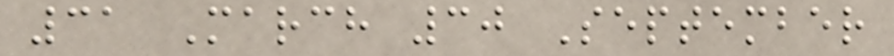31 March 30 September
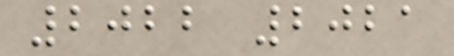2022 2021
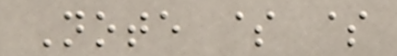Note $ $
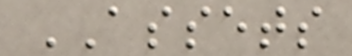ASSETS
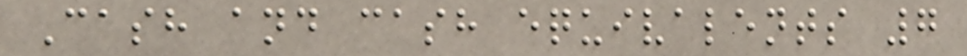Cash and cash equivalents 7
